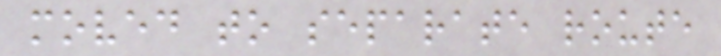moved to separate route
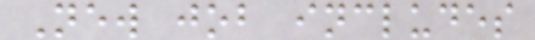New job includes
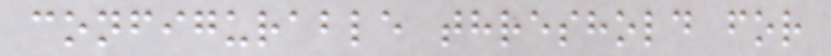configurable threshold for
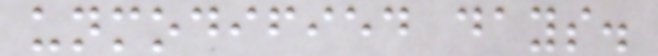unmodified days.
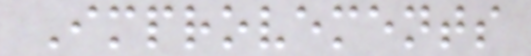Improvements
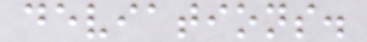deviations.
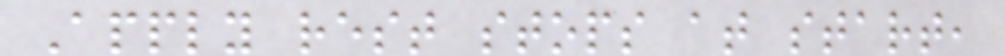Apply rest stops at start,
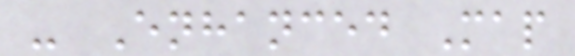- Enhanced Map
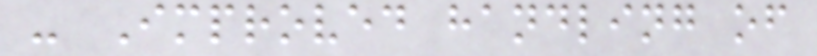- Improved handling of
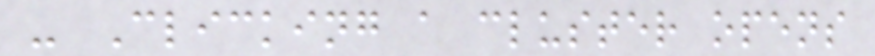- Clicking a cluster opens
